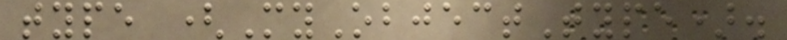type (MyObjectType).
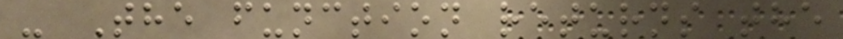- The function returns the
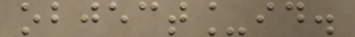object_id.
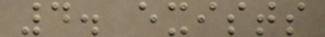4. exists
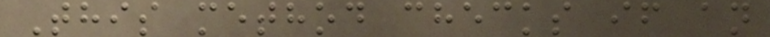This method checks if an
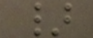}
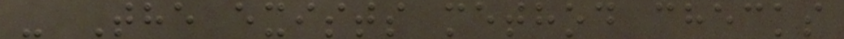- The exists method checks
